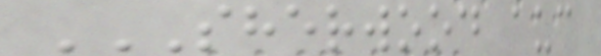SHERWOOD AUC
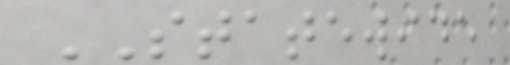STATEWIDE
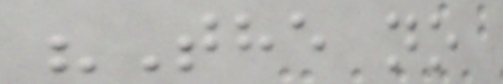"The no
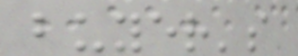buyer's
